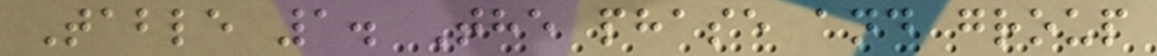Table 1. The phase and group
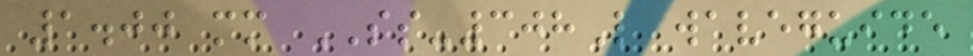1.00 mm SS-308L waveguide
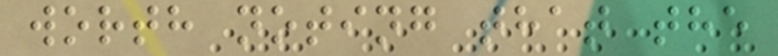worth noting that the
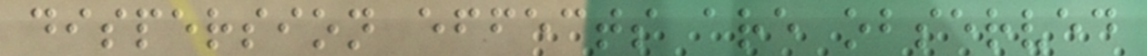dispersion effects are observed
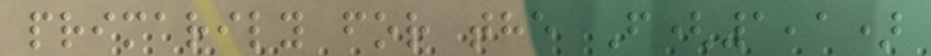primarily for the F(1,1)
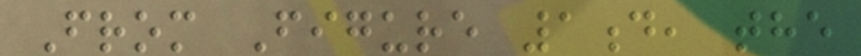From Figure 1d, the
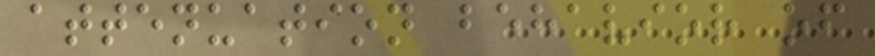attenuation behavior of
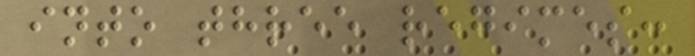into three regimes:
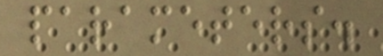parameters.
